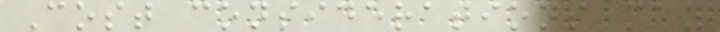Cost considerations may
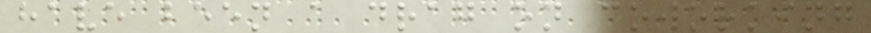have been a drag on coworking
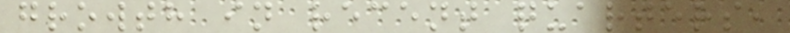growth in recent quarters,
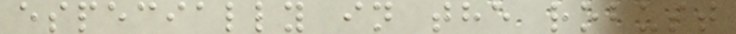especially in the robust
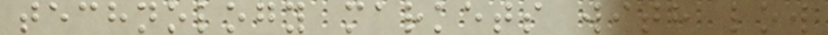technology markets with low
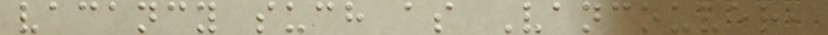vacancy such as Vancouver,
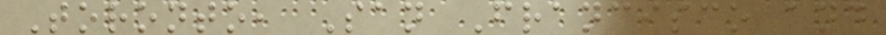Toronto, San Francisco and
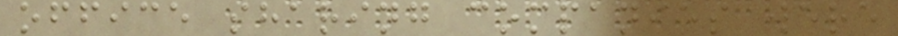office sharing companies were
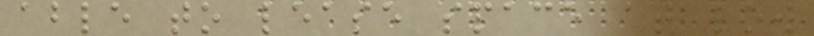able to lease space at low
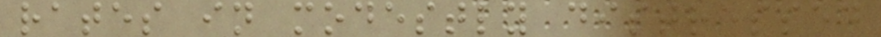rates in modestly distressed
